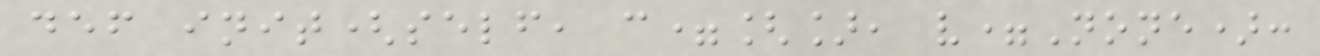def init(self, c=[], v=None):
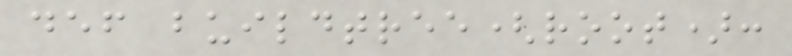def buildtree(root):
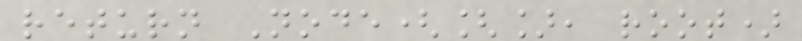return Node([], root)
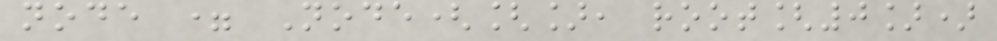node = Node([], root[0])
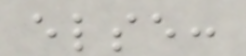else:
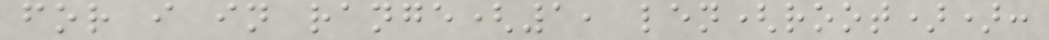for i in range(1, len(root)):
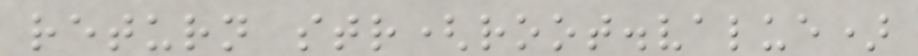return str(root.value)
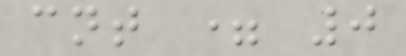cnt = 0
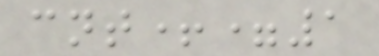cnt+=1
